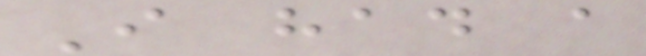I had a
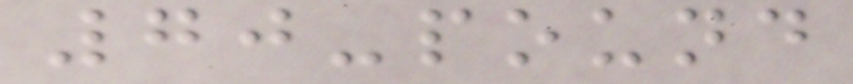70-pound
